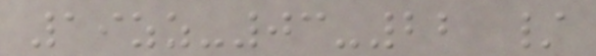19zz-03-22 /
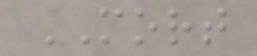MORT
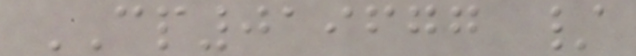CP019677 /
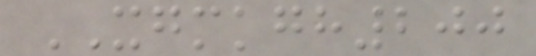XGMKGH200
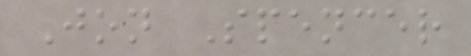Jon Spencer
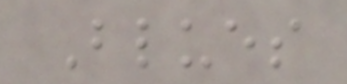Blues
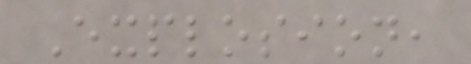Explosion,
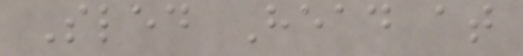Sled Head at
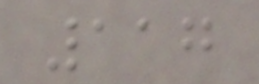117
